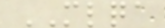MLQA
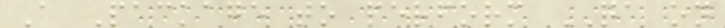A Package to perform QA on
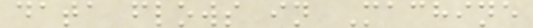data flows in Machine
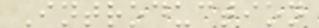Introduction
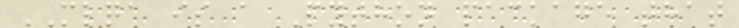MLQA is a Python package that
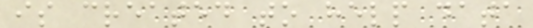is created to help data
